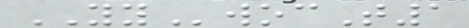YYwocT1
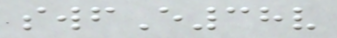swfE38v
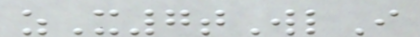zX7tWlI
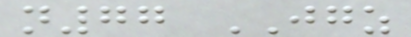n77 JGZ
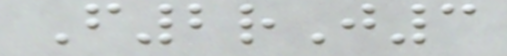F2rJ3
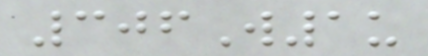306W1u
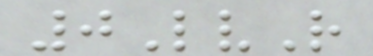0LvR
